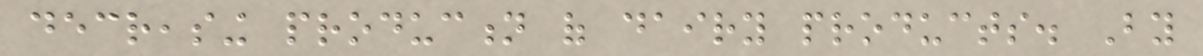decreasing production of dairy products. By
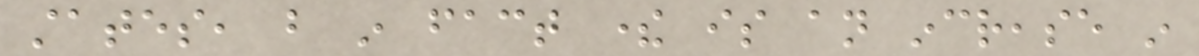states, but in fact there is an increase in
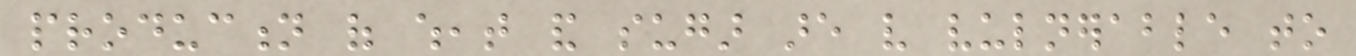production of wheat and sugar are very vulnerable to
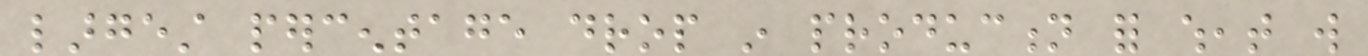largest percentage drop in production for wheat will
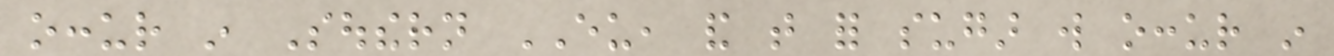occur in Southern EU, and that for sugar will occur in
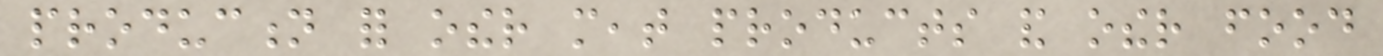production for other meat products and other food
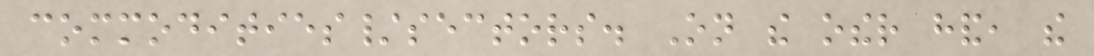commodities/sectors. On the other hand, the
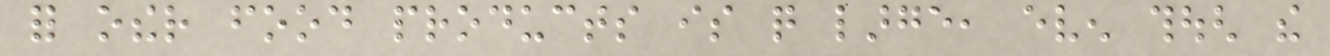for other food products is quite large, even though the
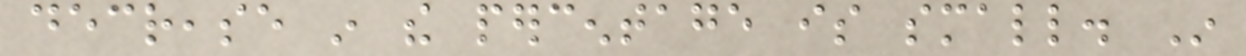decrease in the percentage is small. In
